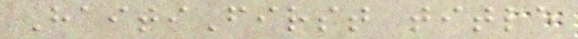HaitiFirst title
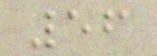56
